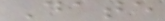Date
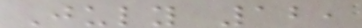July 12,
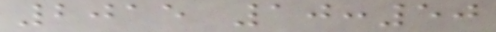2015 10:50
